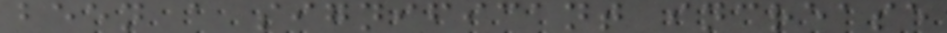been a significant increase
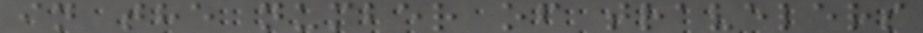in the number of travelers
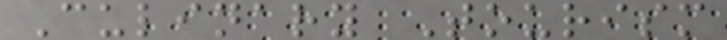Culinary Tourism
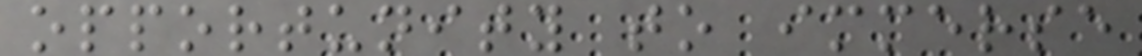opportunity to immerse
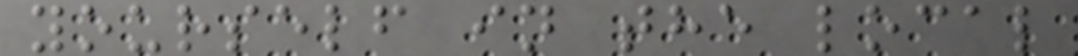yourself in the local
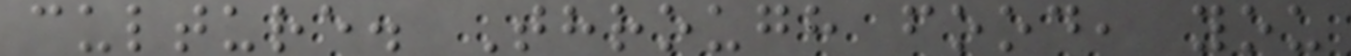culture. Through food, you
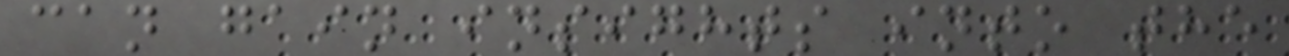can gain insights into the
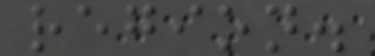region.
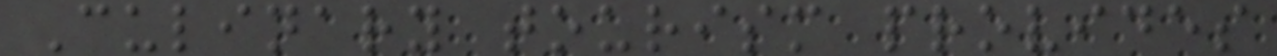Culinary tourism provides
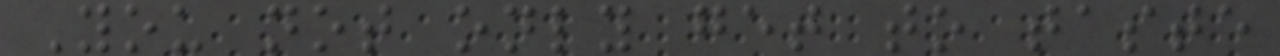You not only get to taste
